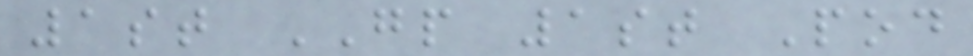1st GP 1st Pod
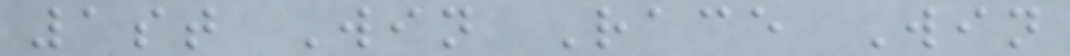1st Win Race Win
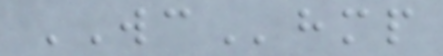WChmp
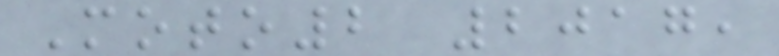Moto2 2017,
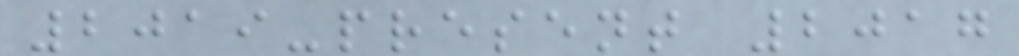2019-present 2017
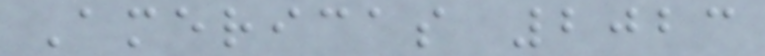Americas 2023
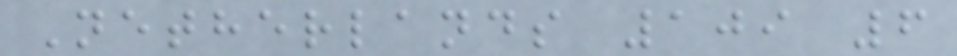Netherlands 109 6
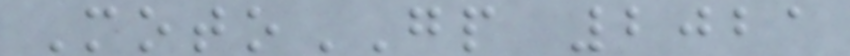MotoGP 2021
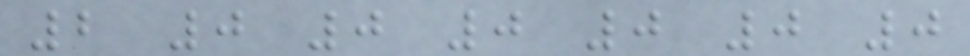2 0 0 0 0 0 0
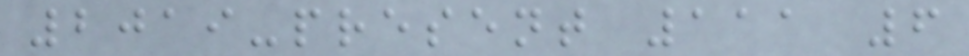2019-present 111 6
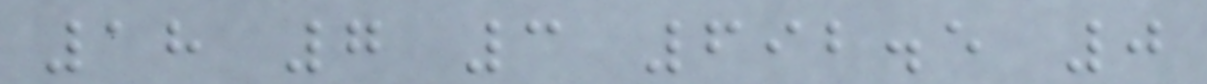18 7 3 692.5 0
